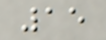15
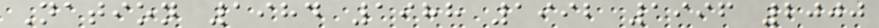Nation 1984 1988 1992 1996 2000
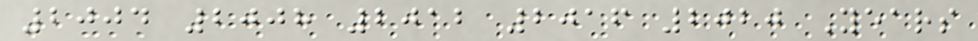2004 2008 2012 2016 2020 Years
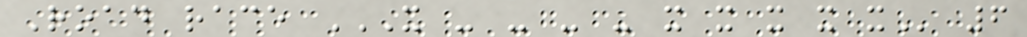Road race X - - - - X X X X X 6
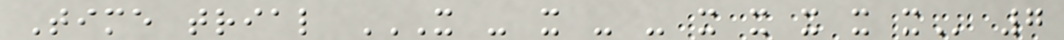Time trial X - X - - X X X X X 7
